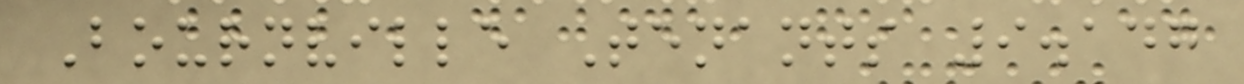Bournville Tenants 9.147
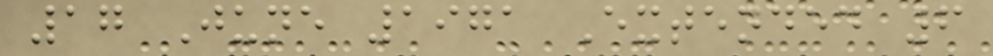17 June 1971 Extended 6
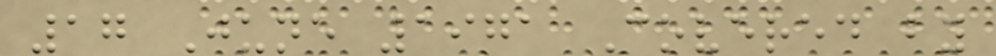17 June 1971 Covered by
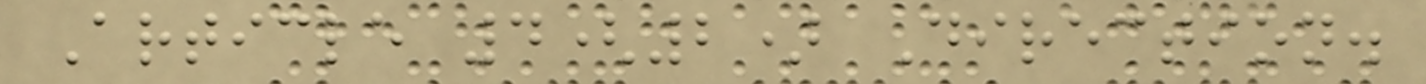Article 4(2) Direction.
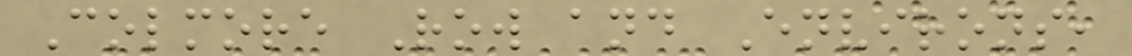Colmore Row and Environs,
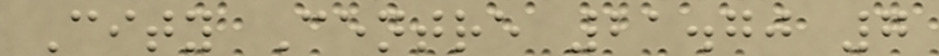City Centre 21.70 7
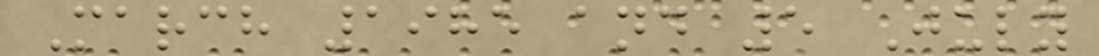March 1985 and 5 July
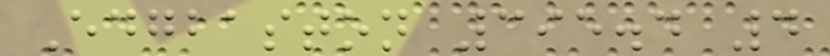Edgbaston 395.4 4
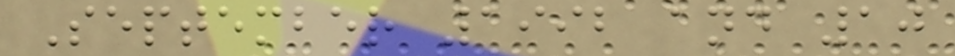September 1992 and 10
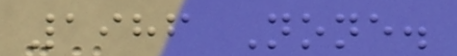1986 None.
